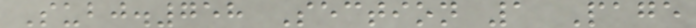Subj.758 Section 1 Page
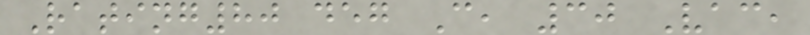Rating80 deg C, 30 Vac,
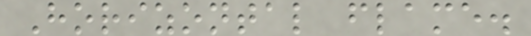Horizontal flame.
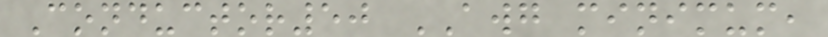Conductor50 AWG minimum,
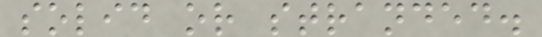solid or stranded.
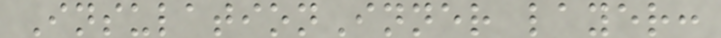InsulationInner layer:
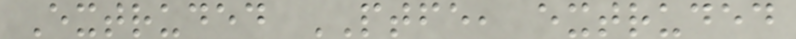Extruded PTFE, extruded
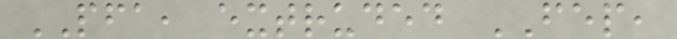PFA, extruded FEP,
